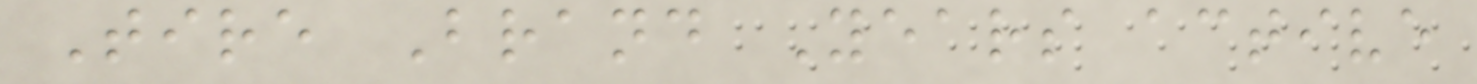Tire Brand Years active
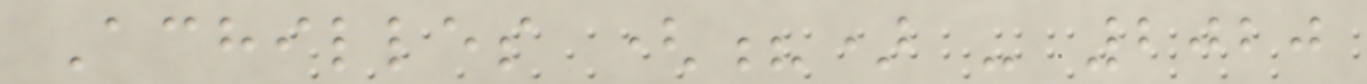Achilles (?) - 2020
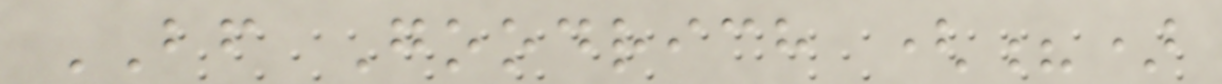BF Goodrich (?)
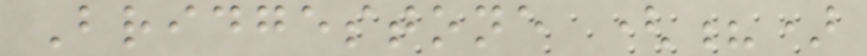Bridgestone (?)
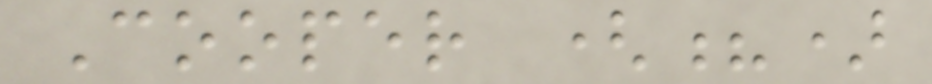Cooper (?)
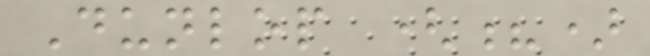Dunlop (?)
